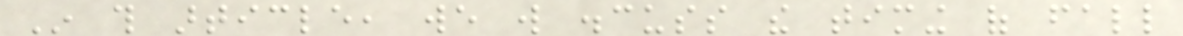In this article, we will discuss the timing of fall
